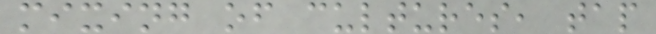mixing of cultures, tap
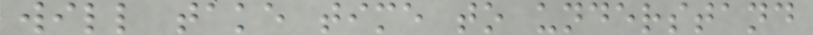will take time to understand
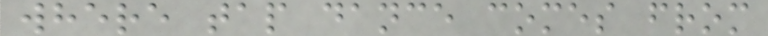where tap dance comes from
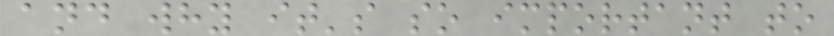and why it's so important to
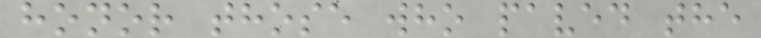honor those who paved the
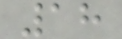18
